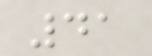41
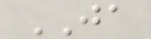JA
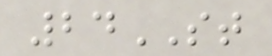24ST
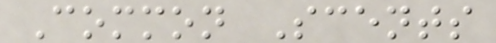Common Scents
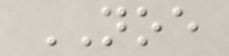NOE
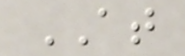AT
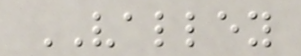VALLEY
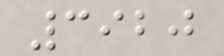3920
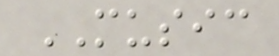MUSIC
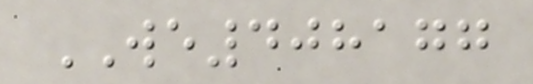WE408177
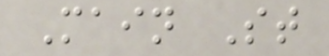Main St
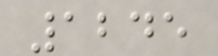1245
